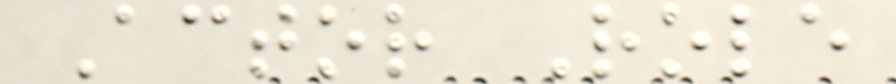Actor Role
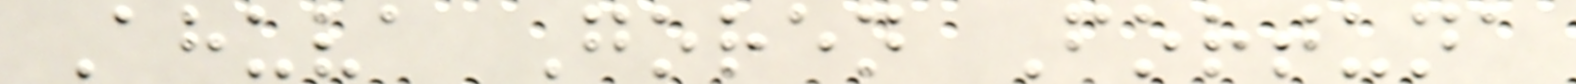Ahuva Goren Fortuna
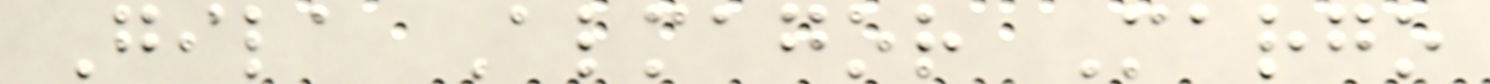Gila Almagor Margo
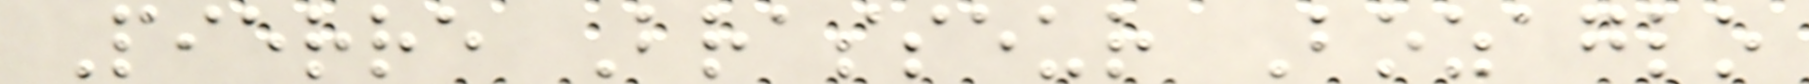Pierre Brasseur Bozaglo
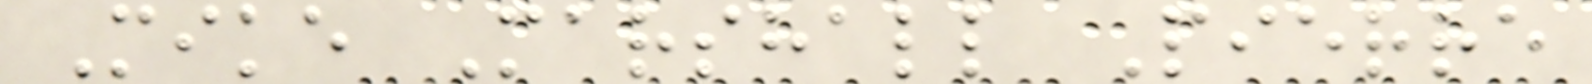Mike Marshall Pierre
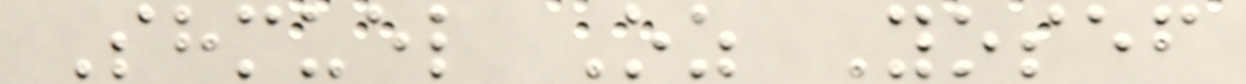Shmuel Oz Yosef
